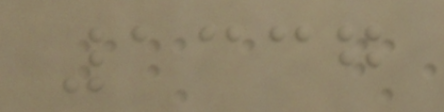1337
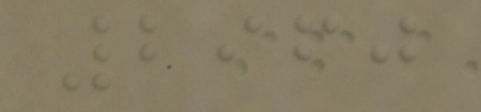2960
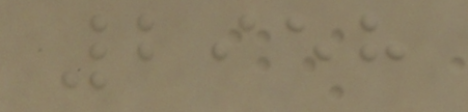2958
